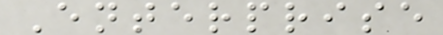Enterprise
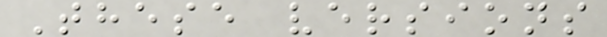These versions
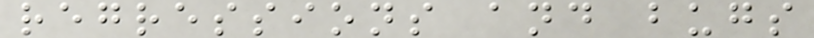regressions and bugs
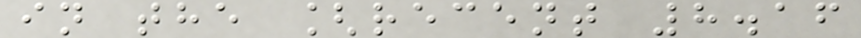in the [recent 8.16
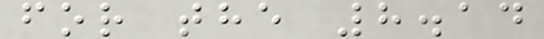for the 8.14
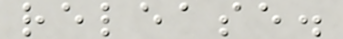release.
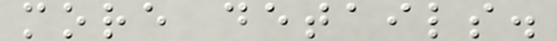more details.
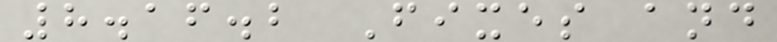8.16.2 Fixes and
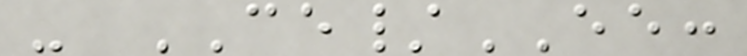- CE/EE:
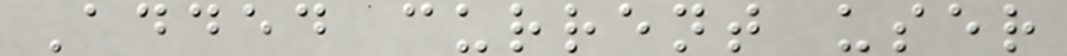Added current user
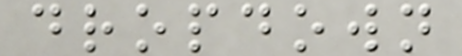dropdown
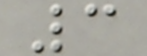3
